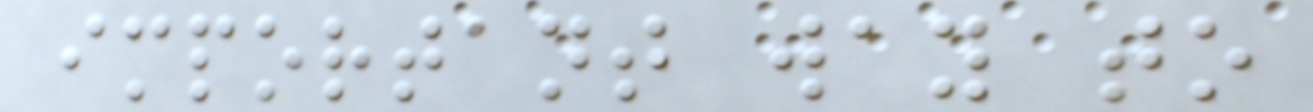important way to
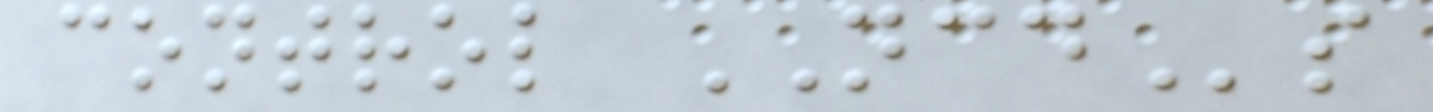control NCDs
